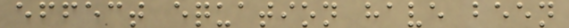effect equation have been
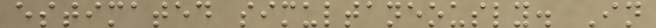estimated simultaneously. In
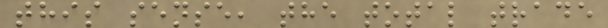this sense, the total trade
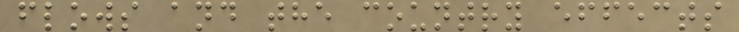flows and the country effects
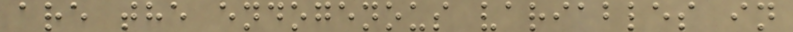are the endogenous variables in
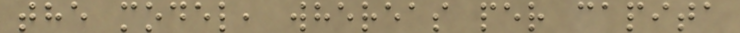the model, whereas per capita
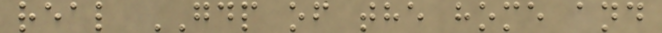real GDP of the home and
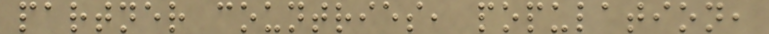partner countries, population,
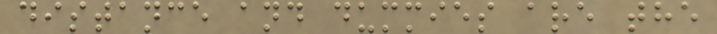distance and dummies are the
